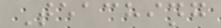Teaching
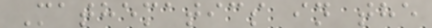Mathematics in the
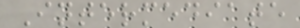Intermediate
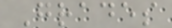Grades
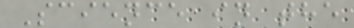Science in the
